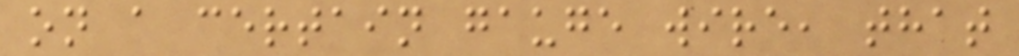on a certain gauge wire, that
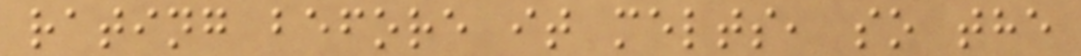rating before it melts, so the
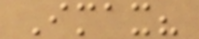Imax?
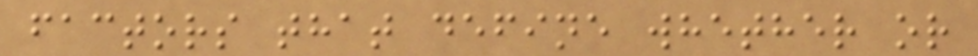factors that define whether or
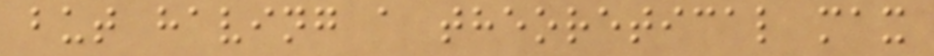but having a theoretical max
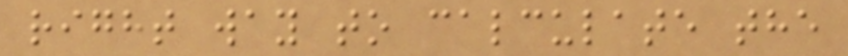right way to calculate the
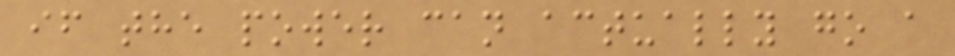if the power can actually go a
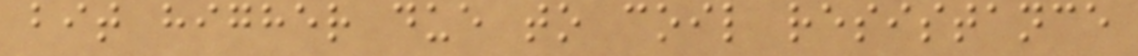bit higher due to coil resistance
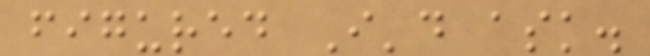figured I'd ask.
